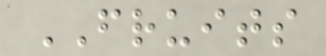FRUITS
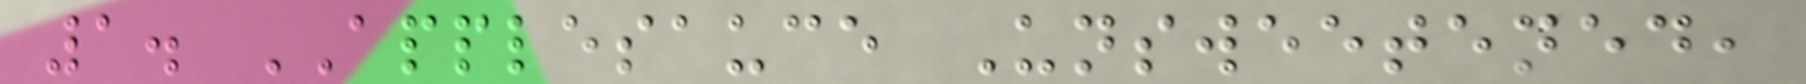1. APPLESAUCE Unsweetened,
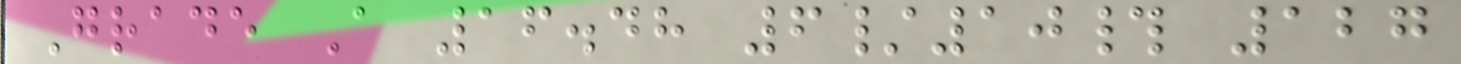Grade A 16.48 6/10# 127
